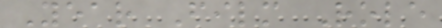Year Film Role
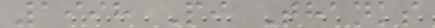1998 Pi Thanks
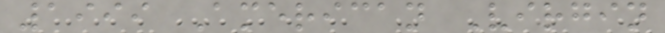1999 American Virgin
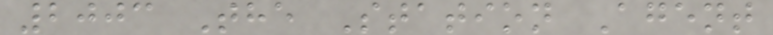2003 The Station Agent
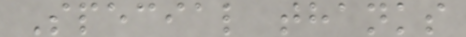Special thanks
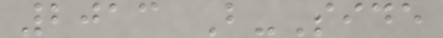2013 B-Side
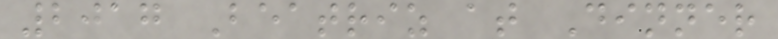2017 Beatriz at Dinner
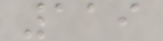119
